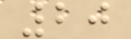20
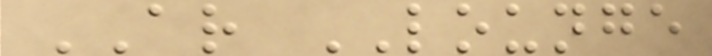AR LOUNGE
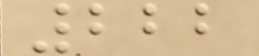222
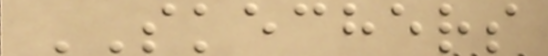SKECHERS
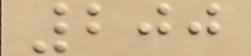200
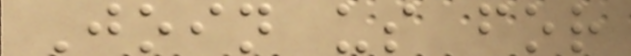Join us for
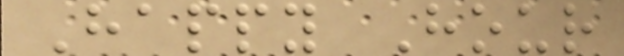Happy Hour
